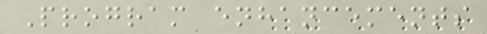Program enhancements
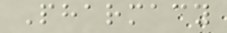Pharmacy
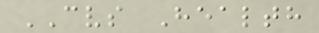CVS Health
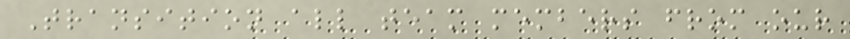Transition all team members from our
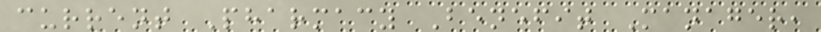current Pharmacy Benefit Manager,
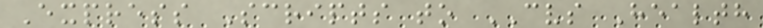Express Scripts to CVS Health
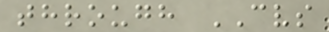through CVS
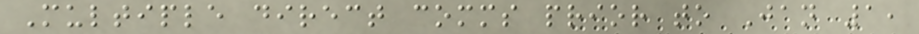Multiple direct comms prior to Jan 1,
